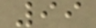99
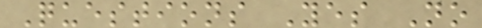Questions Yes No
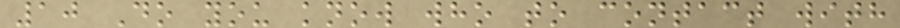10 Do you know who to contact with
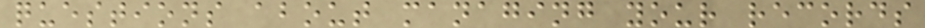questions about managing your records
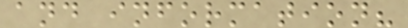and information?
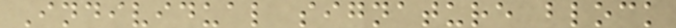Individual signature block
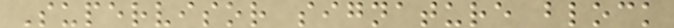Supervisor signature block
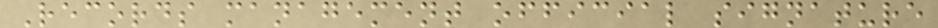Records management official signature
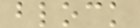block
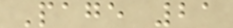Page 21
